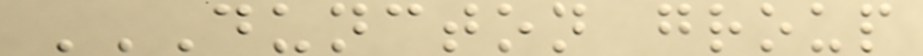DUNCTON GROUP
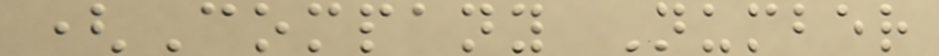(Company Number
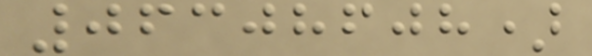06308608)
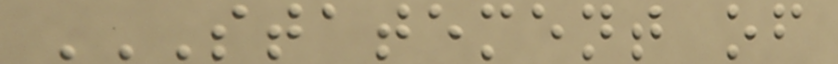STATEMENT OF
